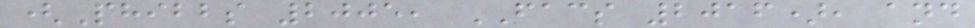(Phibbs 2005, FACS 2016), and
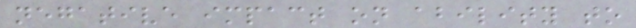negative impact on ability to
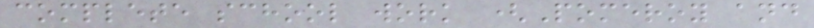complete school work (Pomeroy and
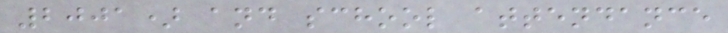2001) and school attendance
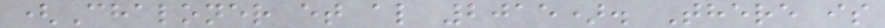(Chaloner et al 2015). There is
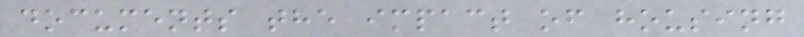documents the impact of housing
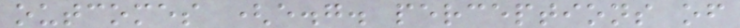outcomes (e.g. perceptions of
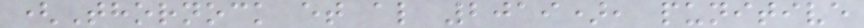(Thornock et al 2019), punitive
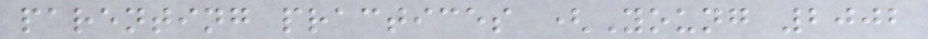parenting practices (Young 2002
